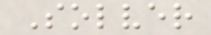Solver
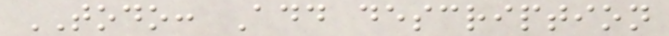TODO: Add description
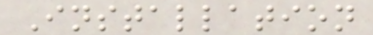Installation
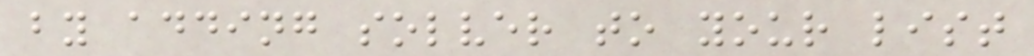by adding solver to your list
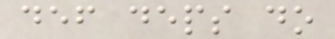def deps do
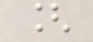[
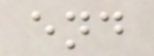end
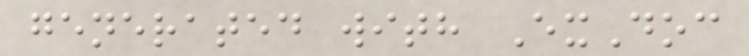generated with ExDoc
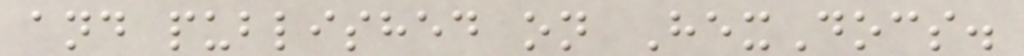and published on HexDocs.
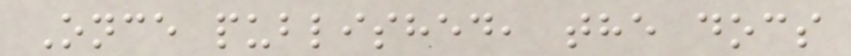Once published, the docs
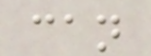can
